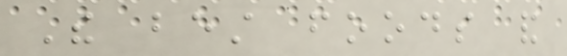The best foods and
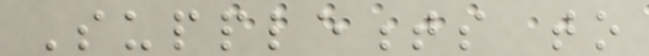Supplements to
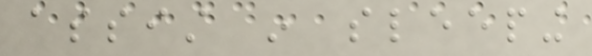assist in sleeping
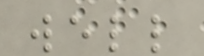well
